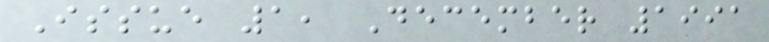Issue 1, December 1991
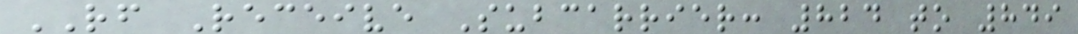RF Receive Subcarrier: 824 to 849
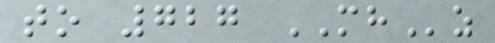to 727 MHz
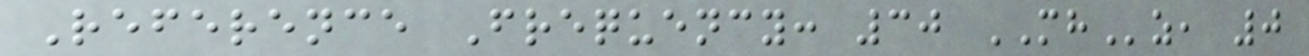Reference Frequency: 30 MHz, 0
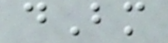dBm
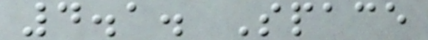4.1. Space
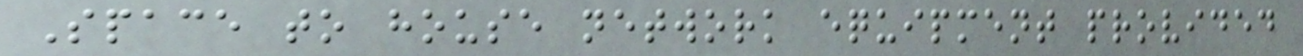Space to house network equipment provided
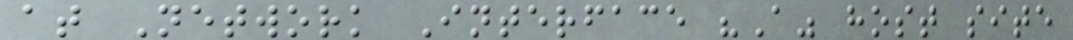at Network Interface "A" host site
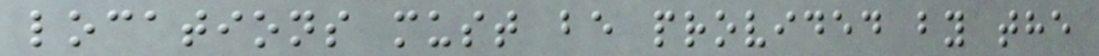locations must be provided by the
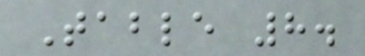Table 8.
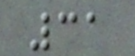31
